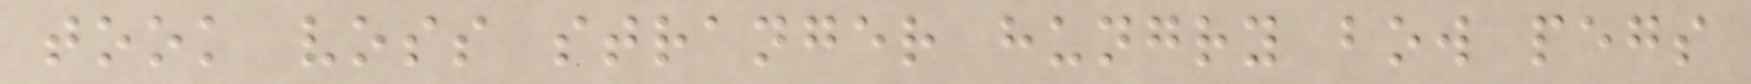took voss stranger hungry bow pegs
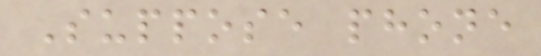Suppose phone
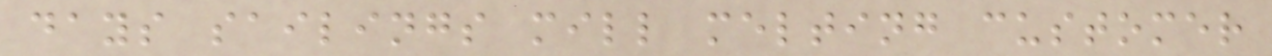days sailings mill melting customer
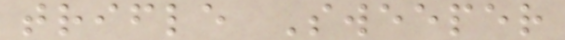trifle Sweeper
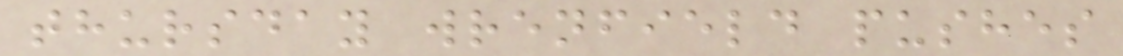thursday wrenfield pushes
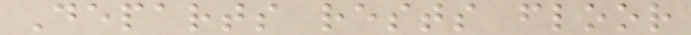Departs rests floor
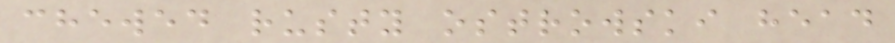chewed rusty ostrowski head
